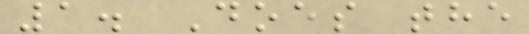1. Does the
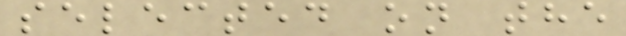selected on the
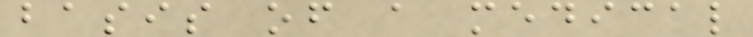basis of a medical
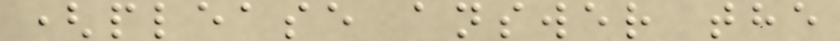(please answer the
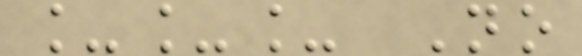___ No
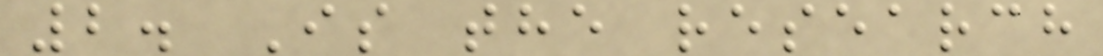2. Is the research
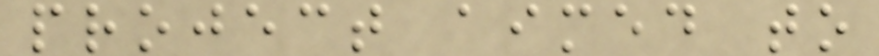project aimed to
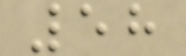58
